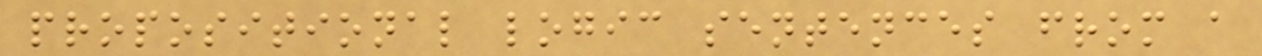propositional logic sentences from a
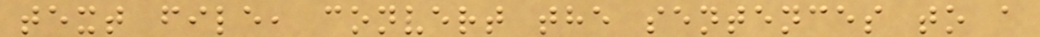text file, convert the sentences to a
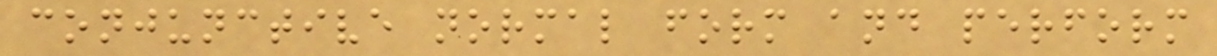conjunctive normal form and perform
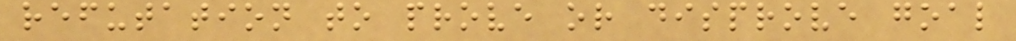refutation to prove or disprove goal
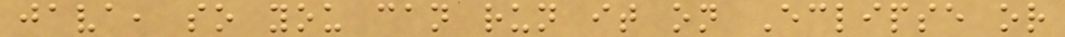java, so you can run it on Eclipse or
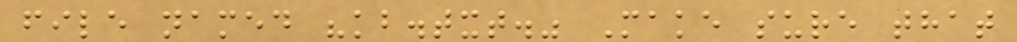file named "kb.txt." Make sure that
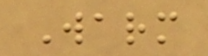Warm
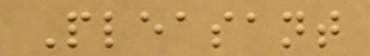Pleasant
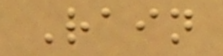Rain
